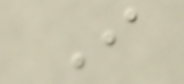I
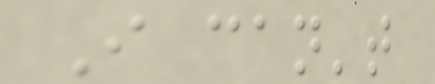I can't
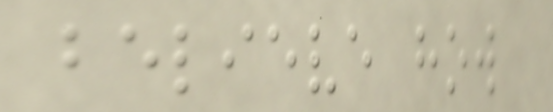believe how
